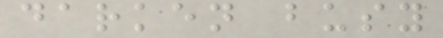darken busy
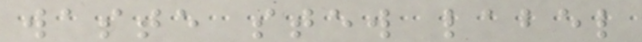waste stew label
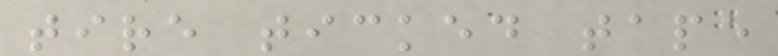tire ticked tape
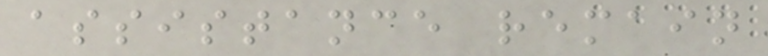assistance remain
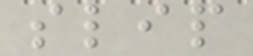slip
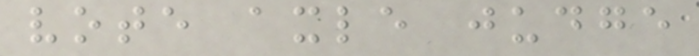vote axle judge
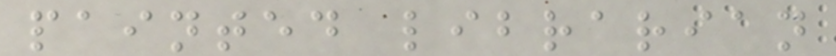painted librarian
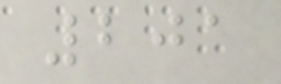201
